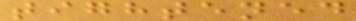tightened
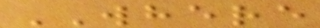WHERE
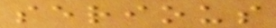serious
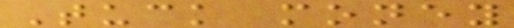Tuck money
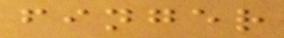finger
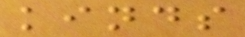kinds
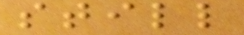still
